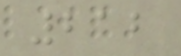212
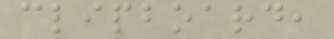clipboard,
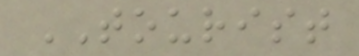TOURIST
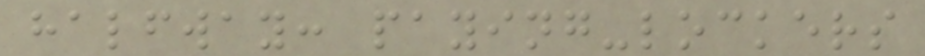halfway: paying-lockers
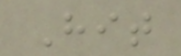Hit
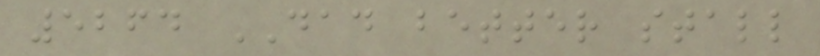5264 DAD better stall
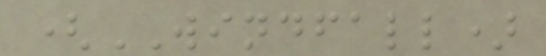(WINDFALL)
